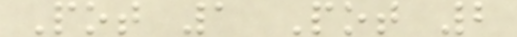Pot 1 Pot 2
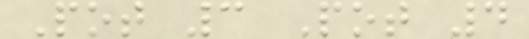Pot 3 Pot 4
